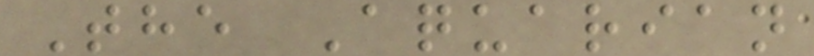The Aquarian
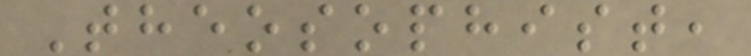Theosophist,
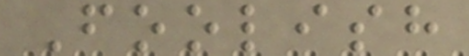Foolish
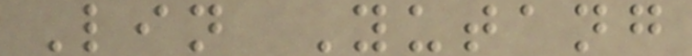Lin Yutang
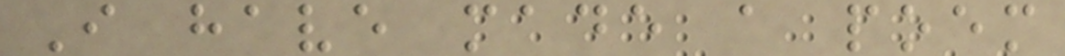I have made a poem
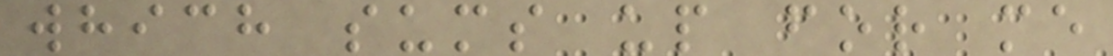which sums up for me
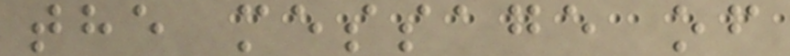the message of
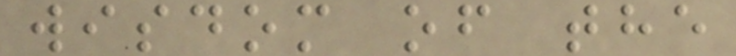wisdom of the
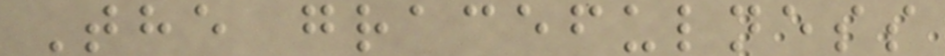The gracefulness
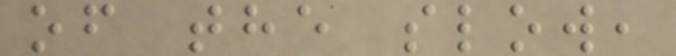of the slow,
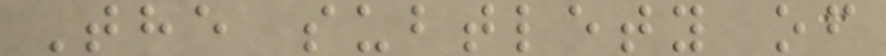The subtlety of
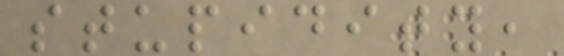stupidity,
